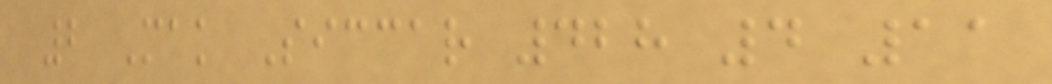2 Mak Siccar 428 4 11
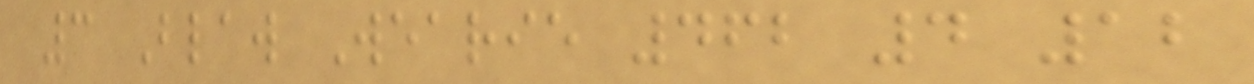3 Blaw Wearie 462 4 12
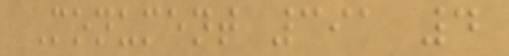Monument 391 4
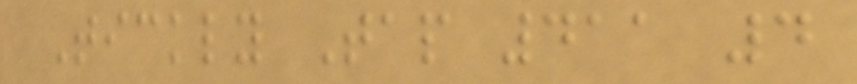Tickly Tap 411 4
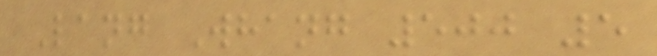Lang Whang 500 5
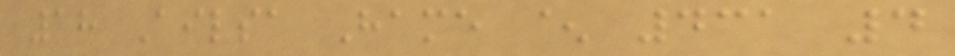18 Ailsa Hame ^ 431 4
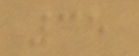35
